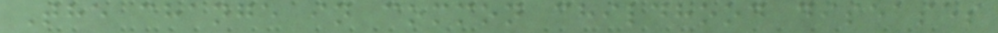The change in common childhood diseases
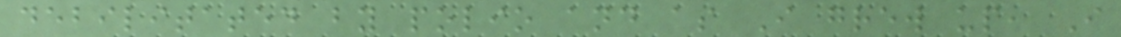debilitated by polio and as I grew up, I
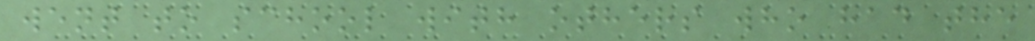went to school with others who had the
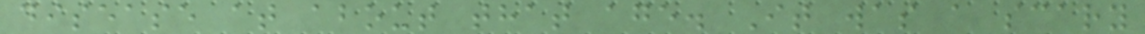disease at about that age. It was a scary
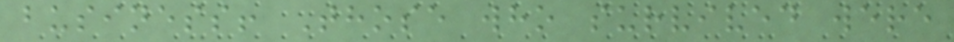business! Those who survived were
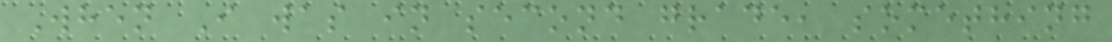When I was in second grade, something
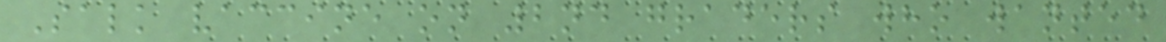Salk vaccine on 2nd graders who wanted
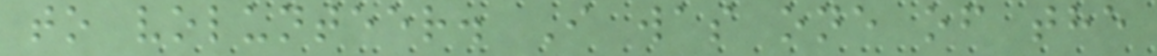to volunteer. I was one of the
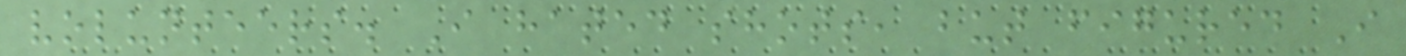volunteers. I hated shots, but figured I
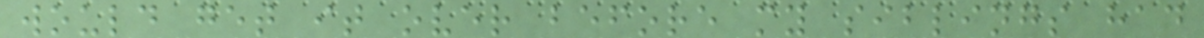would get it over before my siblings had
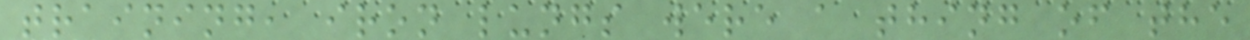training, iron lungs were a thing of the
